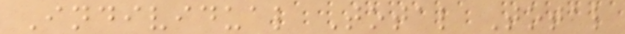Individual Total Total
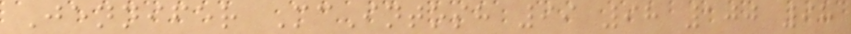Jennifer McIntosh 99 98 100 98
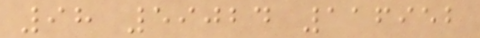98 59024 116952
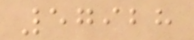57928
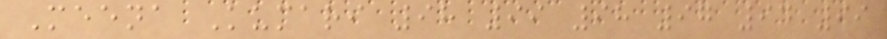Meena Kumari 98 99 98 97 94 99
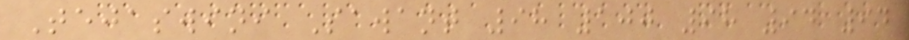Tejaswini Sawant 98 100 98 94 94
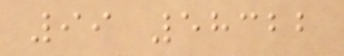99 58322
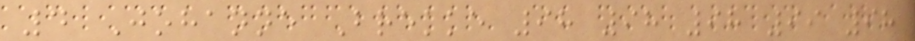4 Johanne Brekke 98 98 98 99 98
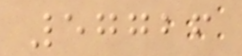57726
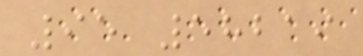95 58219
